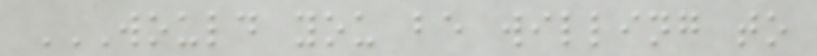WOULD YOU BE WILLING TO
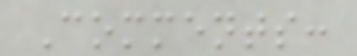Comments:
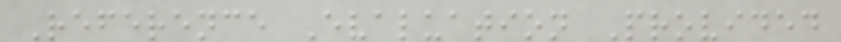Reference Evaluation Provided
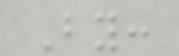By:
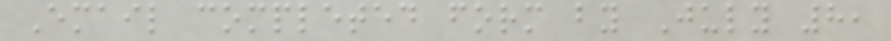Email completed form by July 8,
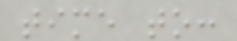time to:
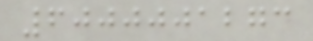6000001273
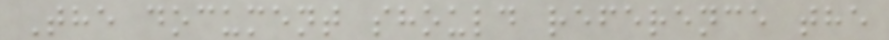The document should reference the
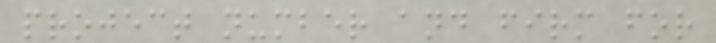project number and firm for
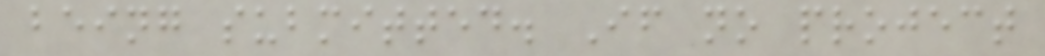being submitted. If no project
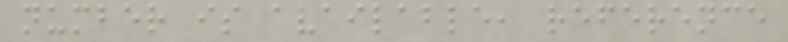number is available, reference
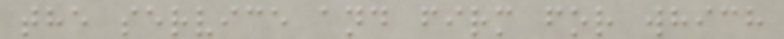the service and firm for which
